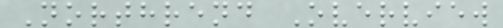Northrend Overview
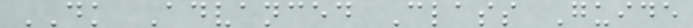DK Advanced Class Guide
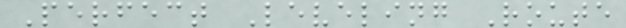Perfect Leveling Route
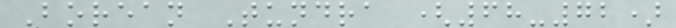Borean Tundra (68-72)
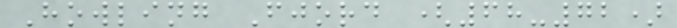Howling Fjord (68-72)
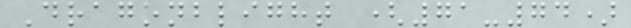Dragonblight (71-74)
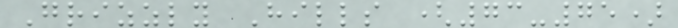Grizzly Hills (73-75)
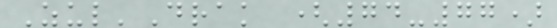Zul'Drak (74-77)
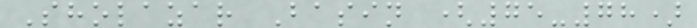Sholazar Basin (75-78)
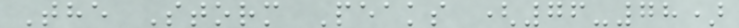The Storm Peaks (76-78)
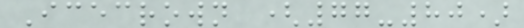Icecrown (77-80)
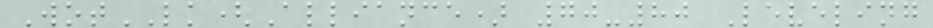WotLK(Alliance) 70-80 Leveling
